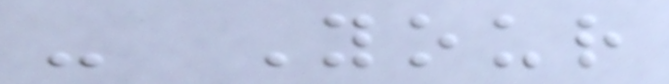- Your
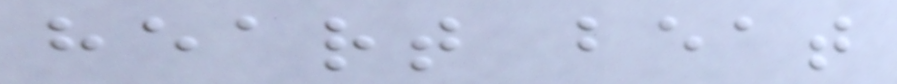heart beat
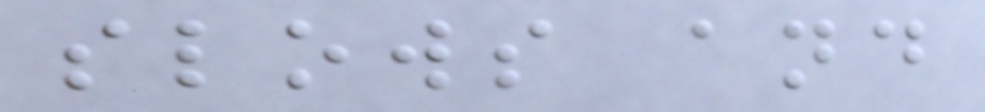slows and
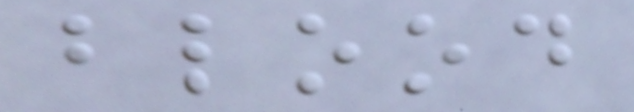blood
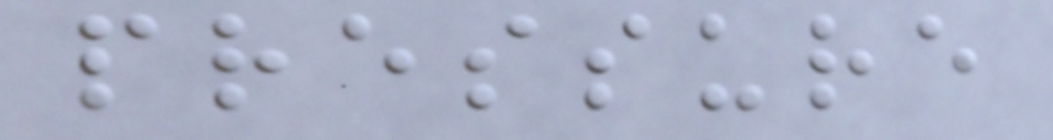pressure
